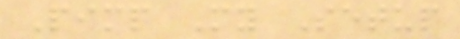Pimp My Setup
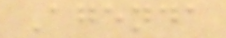Agenda
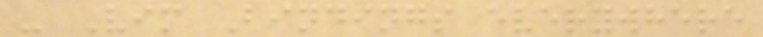- Vim Bindings everywhere
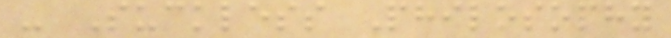- Suckless Philosophy
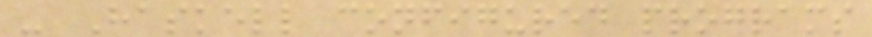- Haskell configured programs
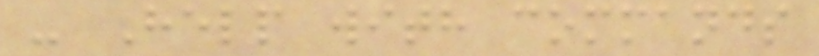- Help with commands
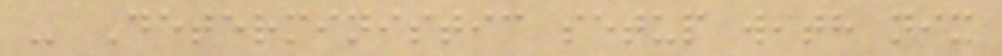- Deterministic setup with nix
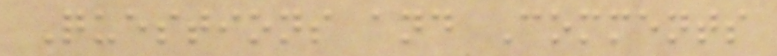Questions and Comments
